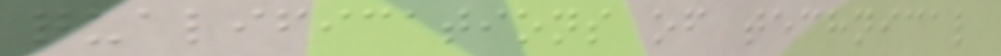qualifications of technical
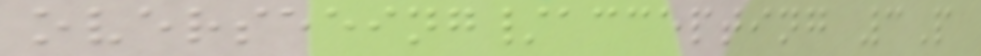overseeing/accepting 3P
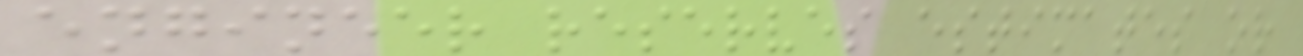engineer reserves estimates or
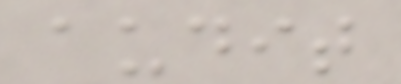audit
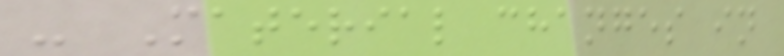- Material changes in
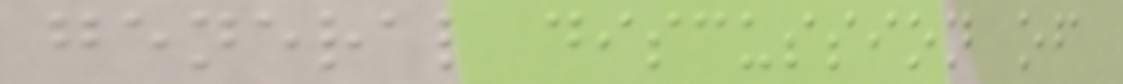general discussion of
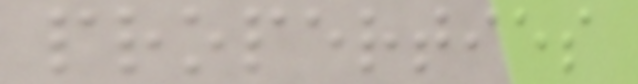properties
